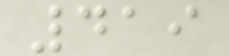419
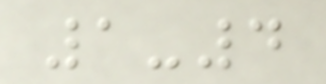1-4
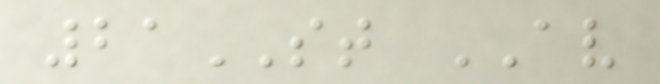21ST AV
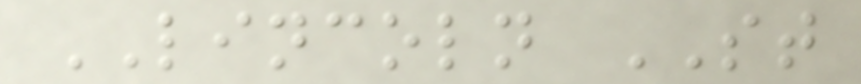LINCOLN ST
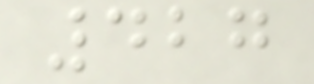427
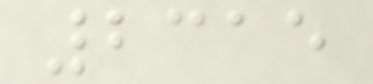2315
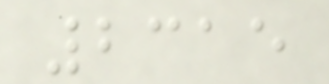2315
